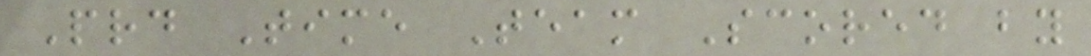Prd Time Team Scored by
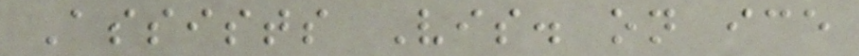Assists Vis. on ice
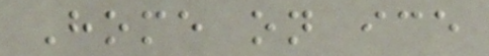Home on ice
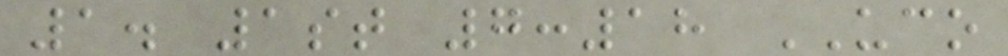1. 1st 7:18 UCO
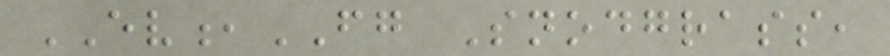EV,FG Snodgrass,
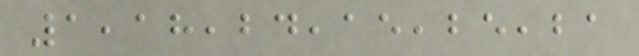1,18,24,15,25,21
